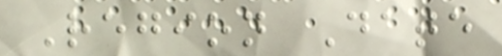Region Date
